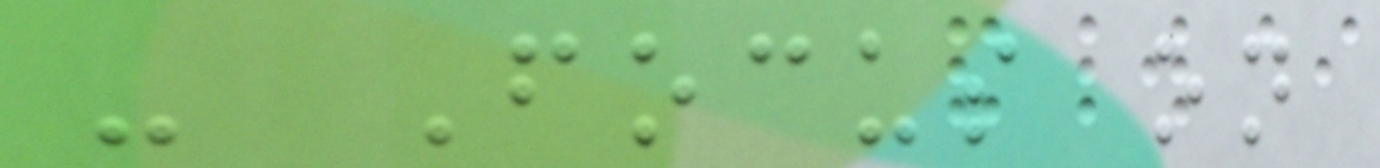- Focus on
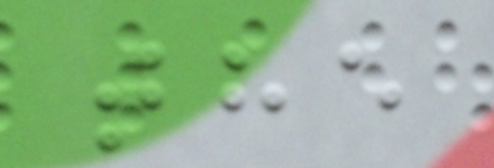the
